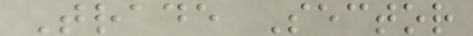Trade Sector
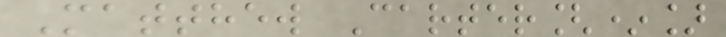Matthew Carter[*]
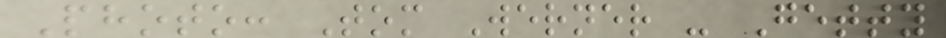Photo: Tom Werner - Getty
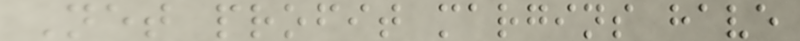Net profit margins have
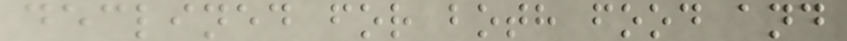declined for both food and
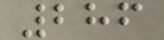286
